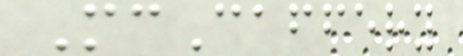McCaffery
